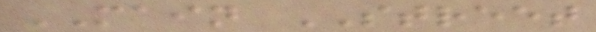MAIN STREET
